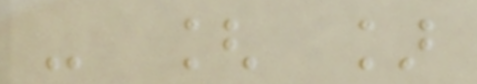- [ ]
